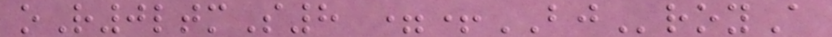oR0ltmS8 =+BJroyA
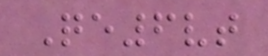Qe6vt
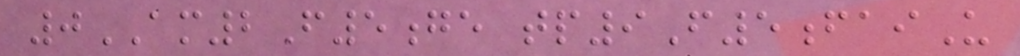0AM2F5ge tp9F5faiU
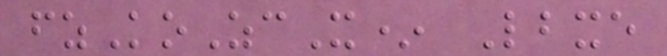fzKoZcX* Lbxe
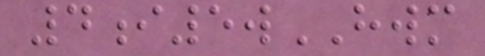4i5wHWM
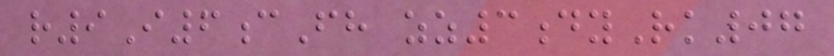r9I6cFh zz3dyRk07
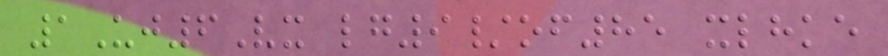1Uj6Vx lg9/of85 xlhke
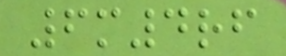6m4rf
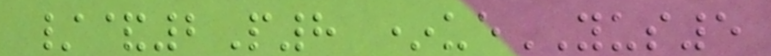/&2P8 *ueYUS5
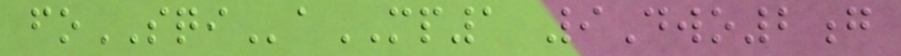foSQIaMP1 9Dwo2g
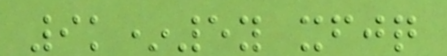9k*5y xfjq
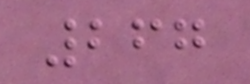267
